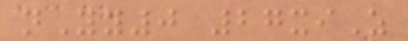nYy0 27xiZ
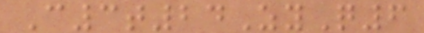C3t24ZyQ6
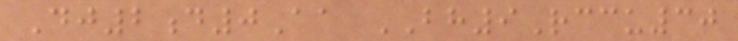Dj2d0Aa BH9Rccu30
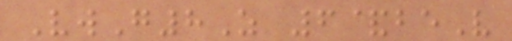VwG8Z 6&beV
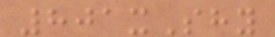801xShy
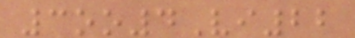3oo4Vi22
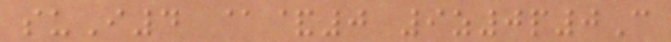suI4 @&0 9z0p0C
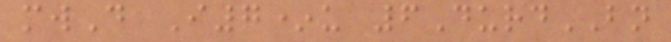mwD I7*u 6DurdBN
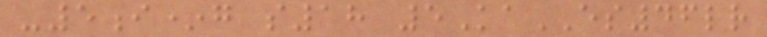-5i*g s18 5KaES46lr
